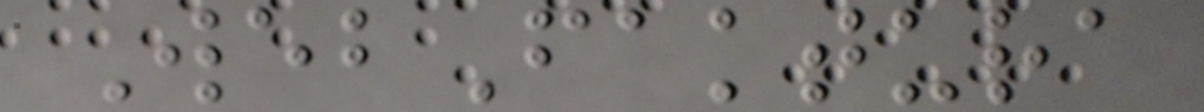WebFaktura
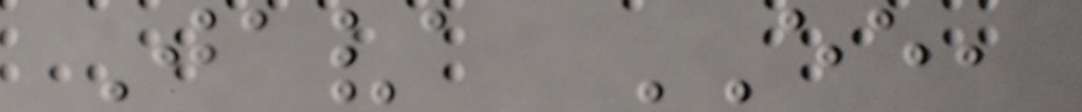Java EE,
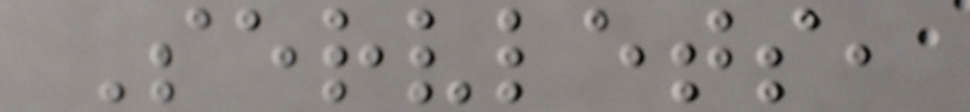Servlets,
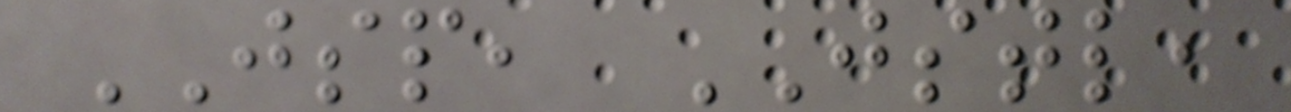JSP, JSTL,
